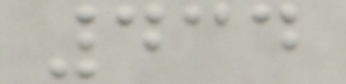434
